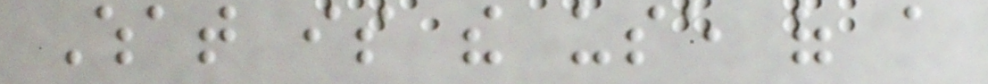What is the use of a
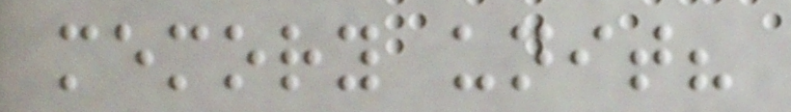memory unit?
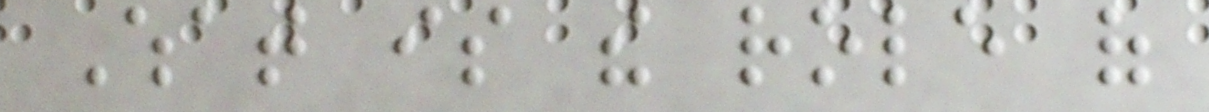What is the role of
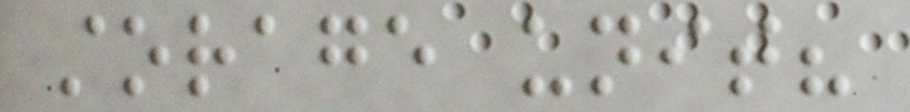storage unit?
